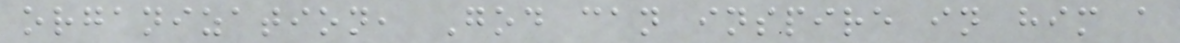organization, God can inspire in him a
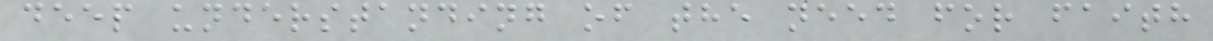deep understanding of the need for faith
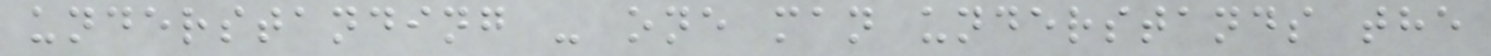understanding - one man understands the
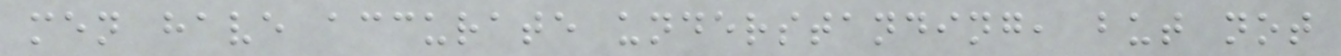men have accurate understanding, but not
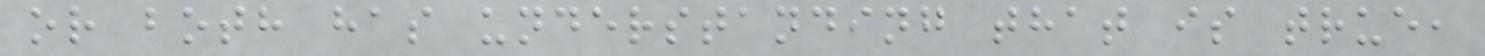or both has understanding that is true,
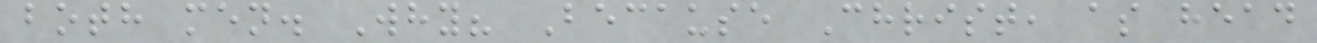both men. Why? Because Christ, as head
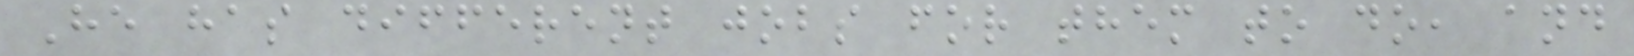He has different jobs for them to do, and
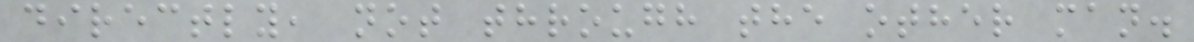directly, not through the other man.
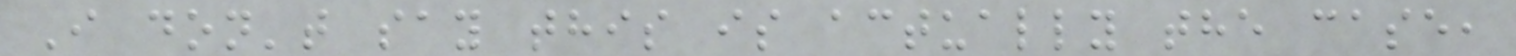I don't say this is actually the case,
